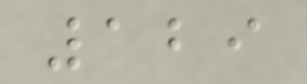129
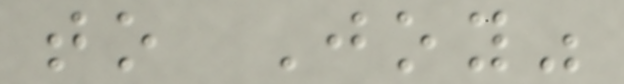to Joy"
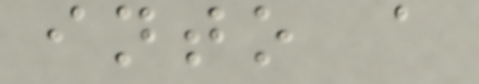into a
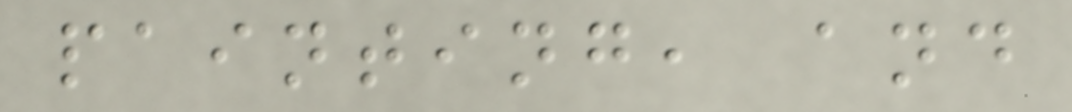painting, and
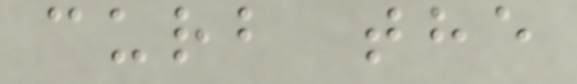curb the
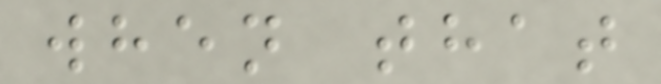when that
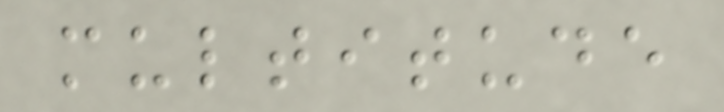multitude
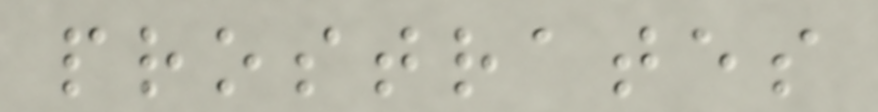prostrates
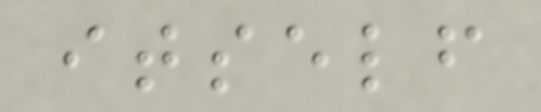itself
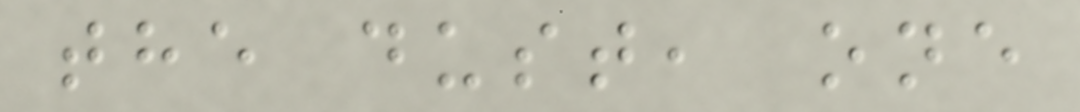the dust, one
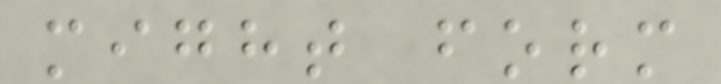might form
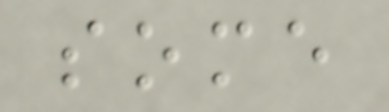some
